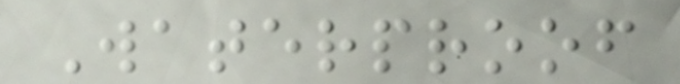Waterproof
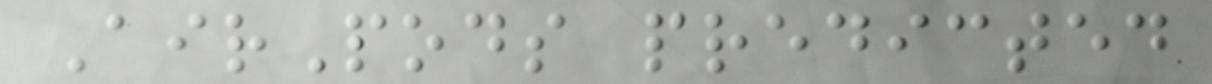AirPods predicted
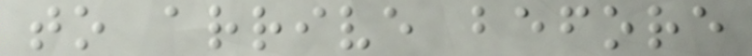to arrive before
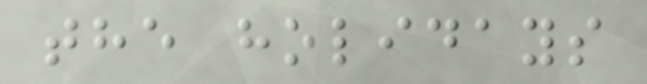the holidays
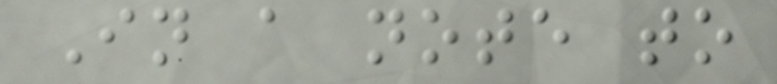In a note to
